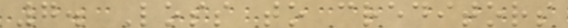7. Loss to creditors
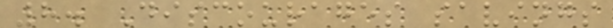8. Discourages savings
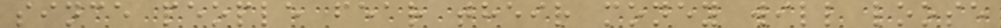since people fear their money will loose
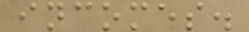incomes.
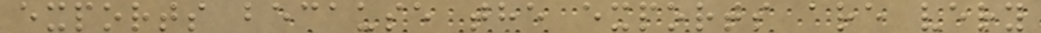exports because the exports are very
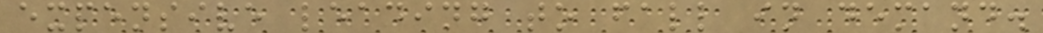expensive leading to fall in demand.
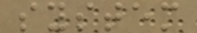system
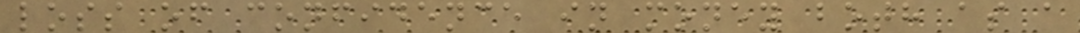loss of confidence in money both as a
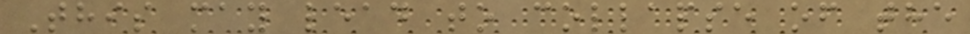This may lead to collapse of the
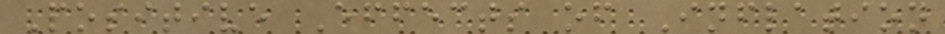Positive Effects of Inflation
